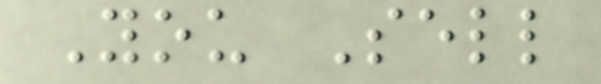You Sell
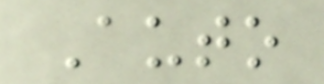Auto
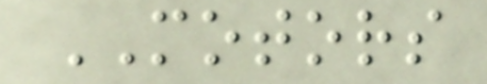MOTORS
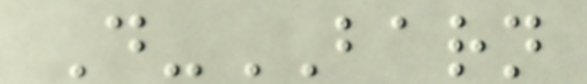D-BARN
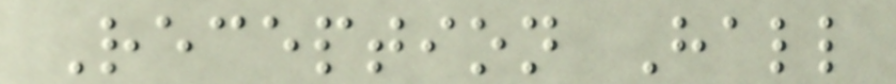Reception Hall
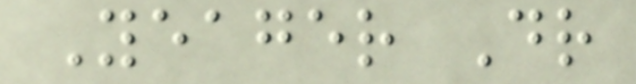Yeager Dr
